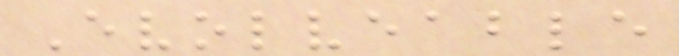Evolveable
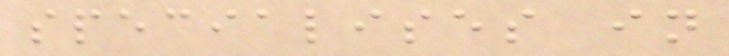specialises in
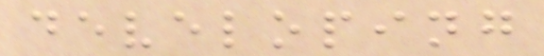developing
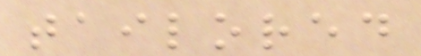tailored
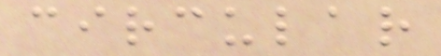circular
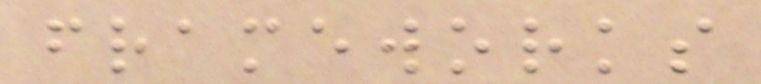frameworks
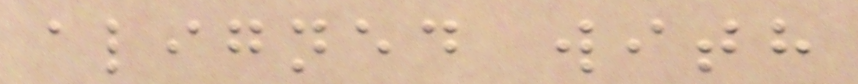aligned with
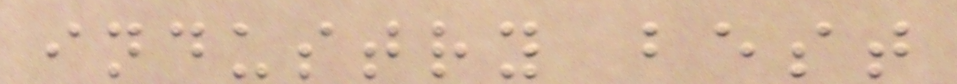industry best
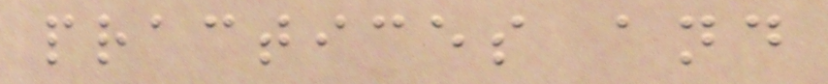practices and
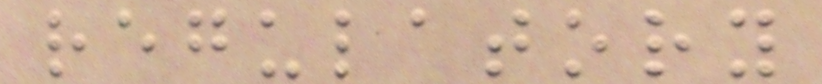regulatory
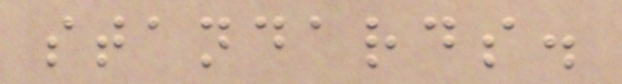standards.
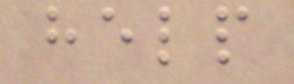help
